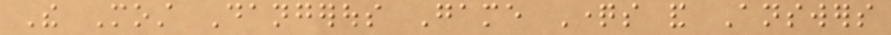The Most Dangerous Game Questions and Answers
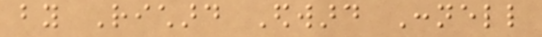by Richard Edward Connell
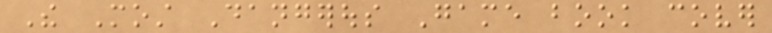The Most Dangerous Game book cover
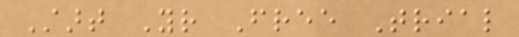Start Your Free Trial
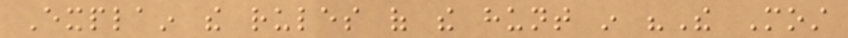Explain the rules of the hunt in "The Most
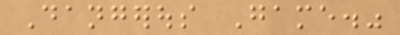Dangerous Game."
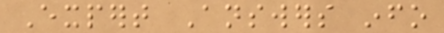Expert Answers info
